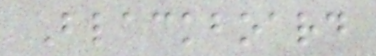Blackboard
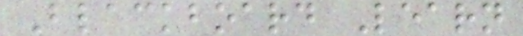Blackboard Learn
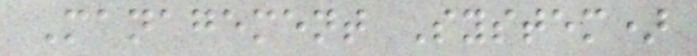Management System)
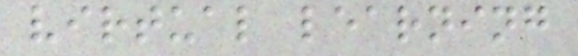virtual learning
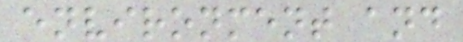environment and
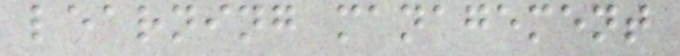learning management
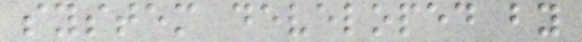system developed by
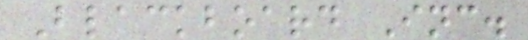Blackboard Inc.
